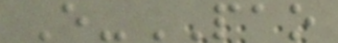E-PAO
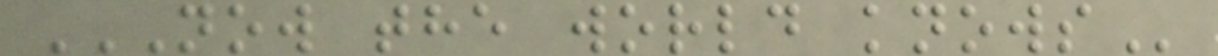NOW THE WORLD KNOWS
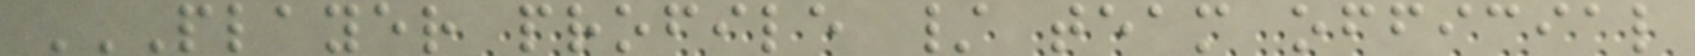PLAYER PROFILE / TEAM OFFICIAL
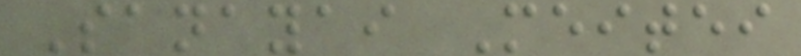Sanayai Meitei
